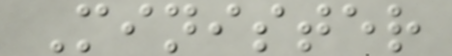Minister
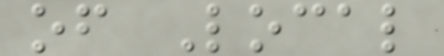of Local
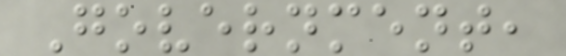Government,
